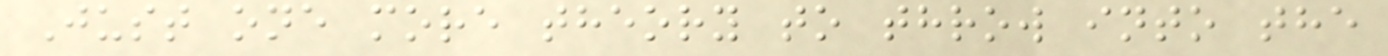Just one more theory to throw into the
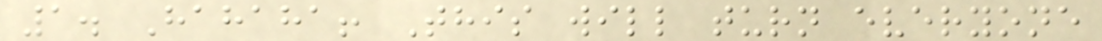1. Hahaha! This will turn everyone
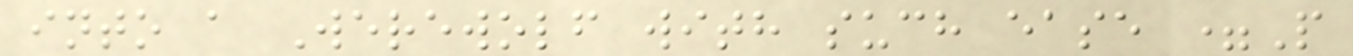into a Werewolf with such ease =P
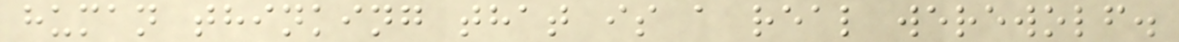human thinking that is a real werewolf.
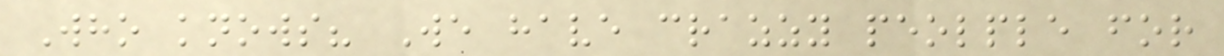Who knows? We have crazzy peolple for
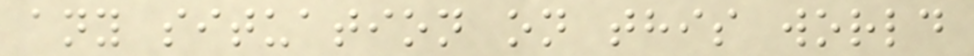any situation on this world
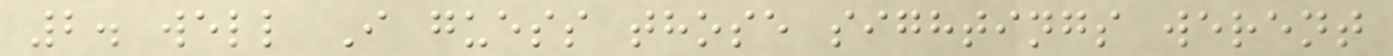2. well I guess those sightings werent
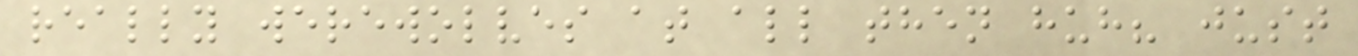really werewolves at all then huh? just
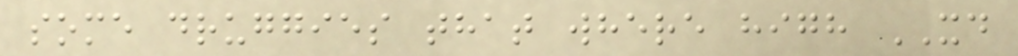some druggies that where high XD
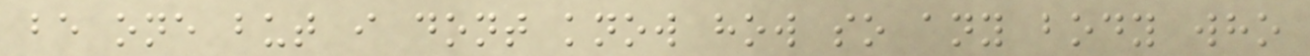be one but i dont know how so any body who
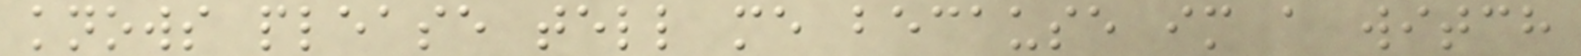knows please tell me because im a witch
